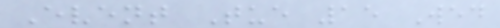Event Tue 15 Wed
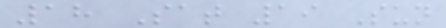18 Sat 19 Sun
